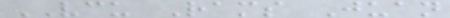VCU Rams Juan
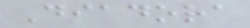Diadora
